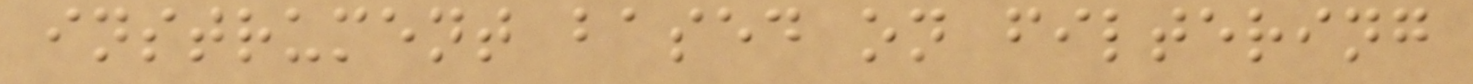instrument based on filtering
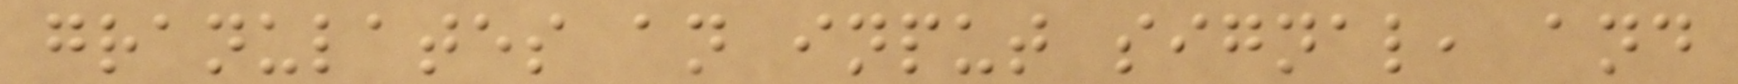granulates an input signal, and
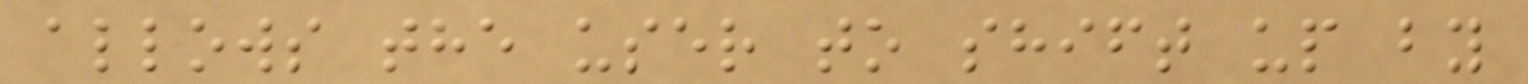allows the user to shift up by
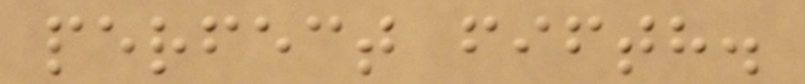perfect fifth.
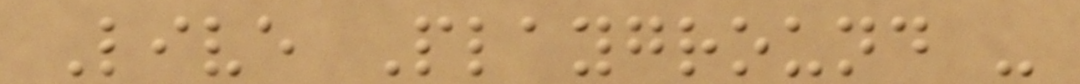Live Playground -
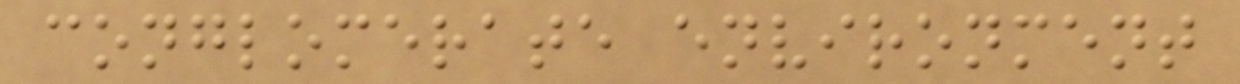conglomerate environment
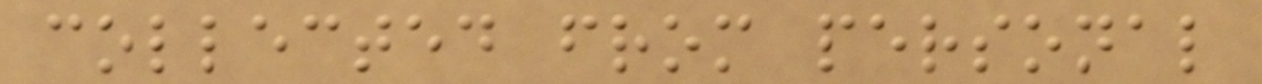collected from personal
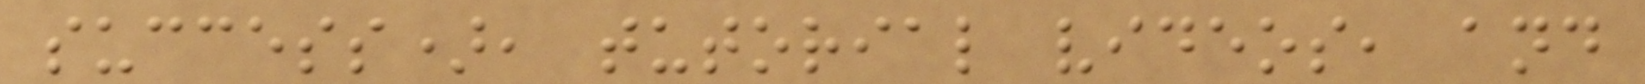success), tutorial videos, and
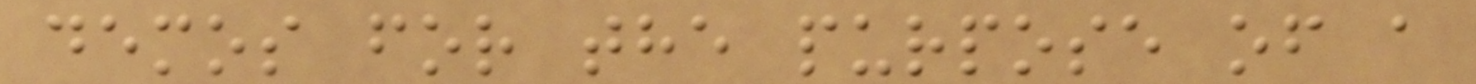demos for the purpose of a
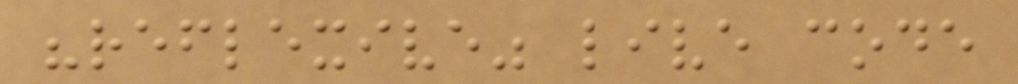"reflexive" live code
